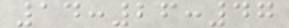14:26:47
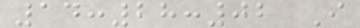14:28:02 I
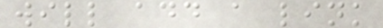will add a link
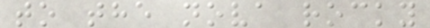to the nova rocky
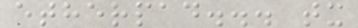etherpad... tx
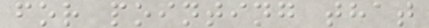for pointing that
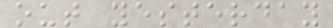out yesterday
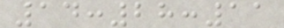14:28:11
